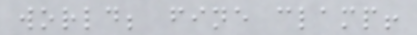world; fine clamp!
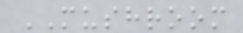MUSHROOM
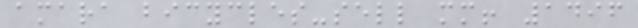amara bicycles-sell mm! 1496
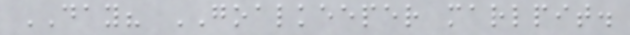DAY? GOALKEEPER marlpit.
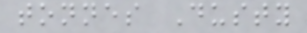tonnes Dusty
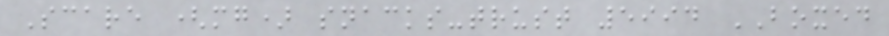Scare (mg) snacks-trust 5994 BOXED
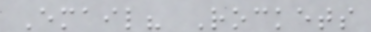Email? Rockets
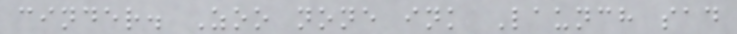cinder. Zoo none ink Launch sad
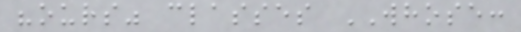"ours" classes WHOSE:
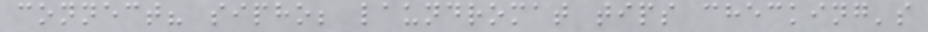connect? sipho; laundromat tips checking's
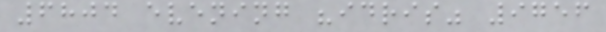6804 evening "idris" 9756
